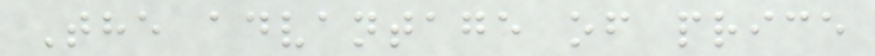The advantage of price
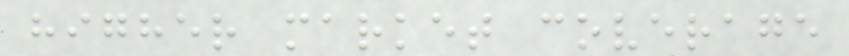higher market coverage
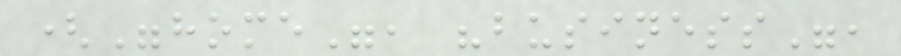("home", "business",
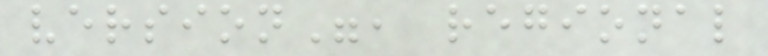version", regional
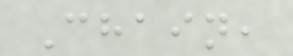Chain,
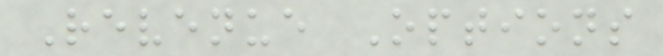Revenue Options
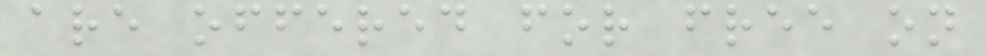are offered for free on
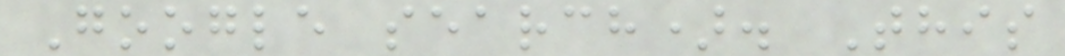Google search). This
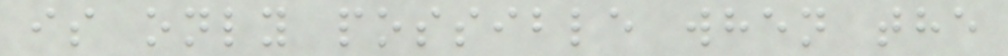is only possible when the
